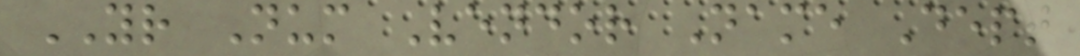YR Num Vendor Name Dept
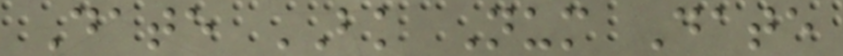Date BK Num Date
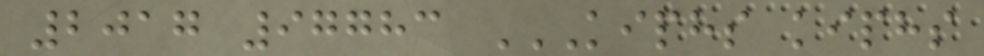2017 97783 KIPHS KIPHS
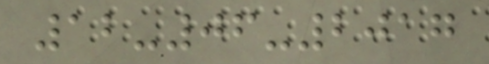12-06-2017
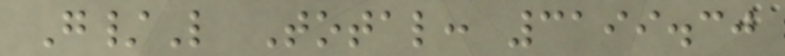G/L Total: 3199.30
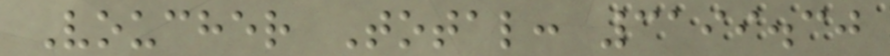Voucher Total: 3199.30
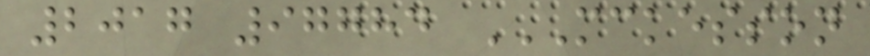2017 97784 MCKESSON
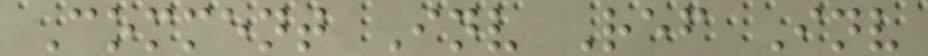Comment Inv Ref Inv
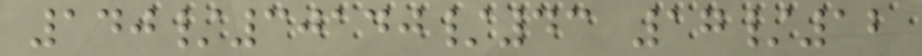140/30140/43 17/12
